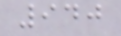940
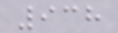938
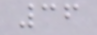36
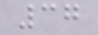37
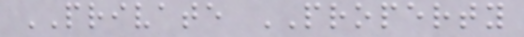PRIVATE PROPERTY
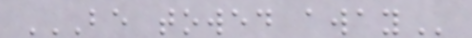BE TOWED AWAY
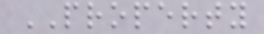PROPERTY
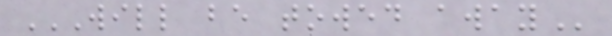WILL BE TOWED AWAY
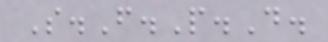S.F.P.D.
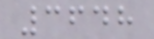3648
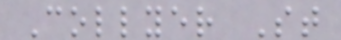Collyer St
